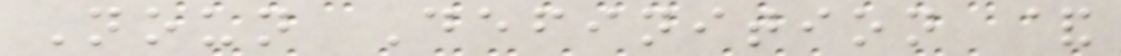Noun Definition &
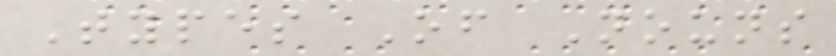Types Of Nouns
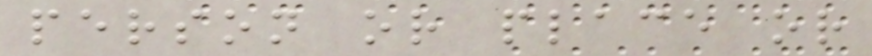person or place or
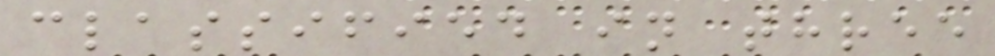classified in three
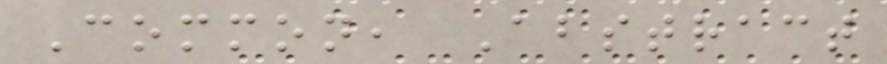Common, Abstract
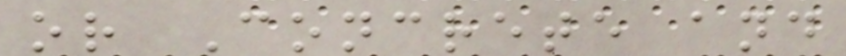or Concrete and
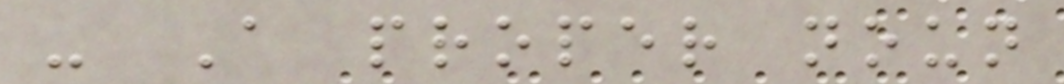- A proper noun
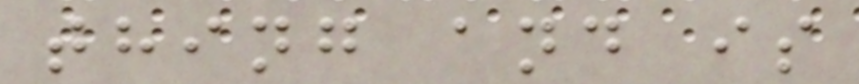thing and is
